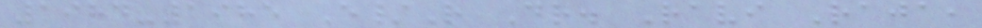1984-1985 E/R Dr. Ravi Raja,
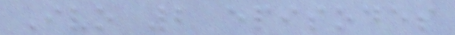Ivo 2 episodes
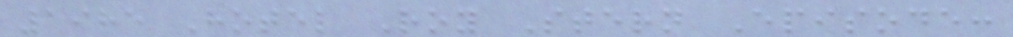1985 Hotel Roy Stern Episode:
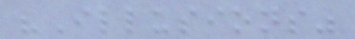"Illusions"
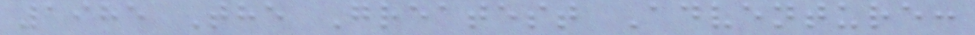1985 The Greatest Adventure:
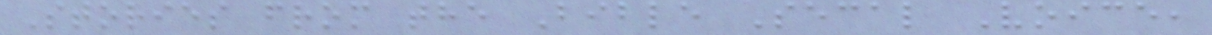Stories from the Bible Secal Voice,
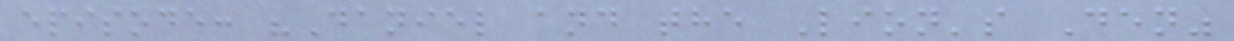episode: "Daniel and the Lion's Den"
